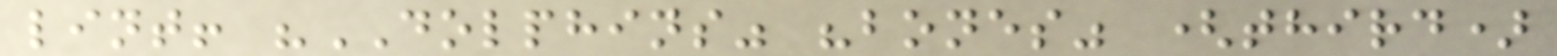lint! "DOLPHINS" "bones" (third)
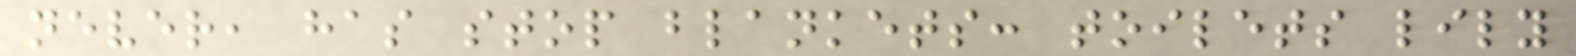never, has stop blankets: toilets lily
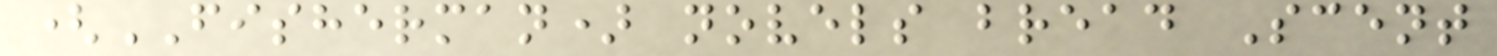(FISHERMAN) novels bread Scent
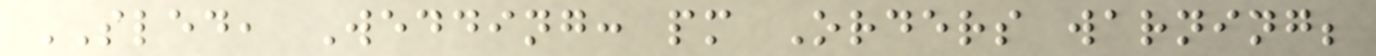SLED, Wedding: pm Orders warning;
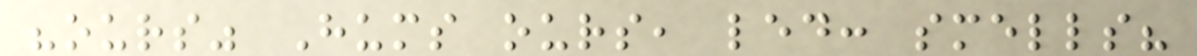"ours" Hums ours, led: smells?
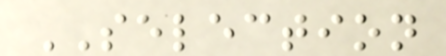SELECTION
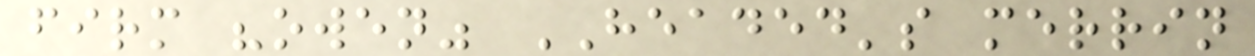firm "owen" HEADED's merrin
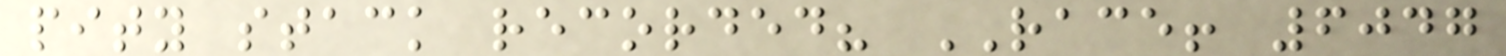pity stack recorded? RACE! 6047
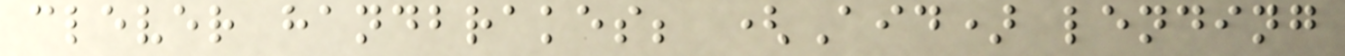clever handbrakes; (Aid) lending
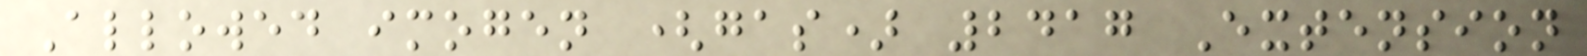Allowed imogen (gas) 2417 Extension
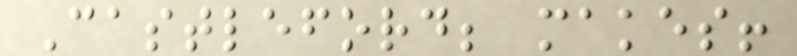Castleford; makes!
